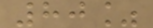80%
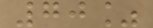70%
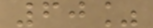60%
